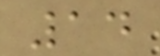14
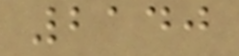2140
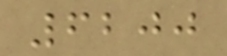6200
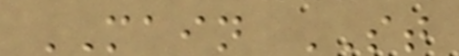MAIN ST
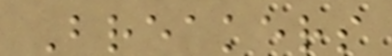Breakers
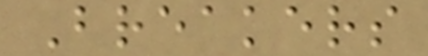Breakers
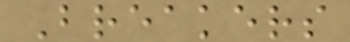Breakers
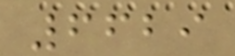6629
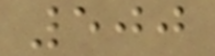500
